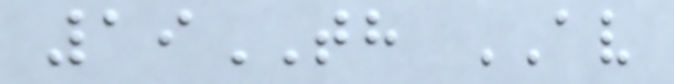19TH AV
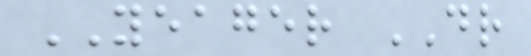YEAGER DR
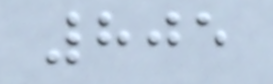805
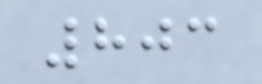803
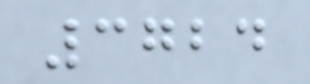3724
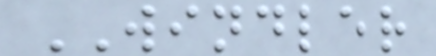WINDLER
